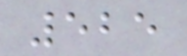525
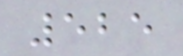525
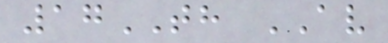17TH AV
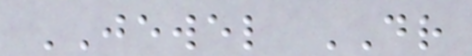JEWEL DR
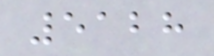5128
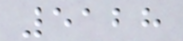5128
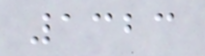1323
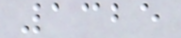1325
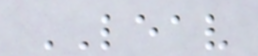LEAV
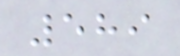589
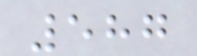587
